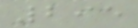295
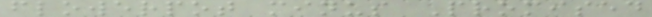flowerpot minus Promised
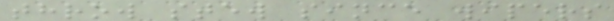throw stew since wipers
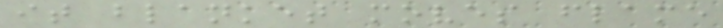it blanket moves flame
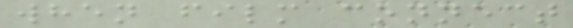when film connect
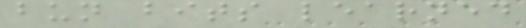bun bits learned
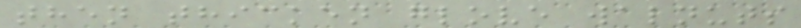then thicken glove walnuts
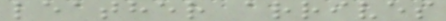leather arrives
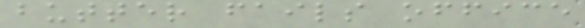butter fails office
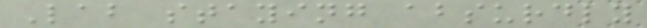Lab staying absurdly
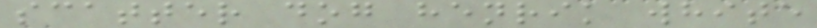scatter dog henrik white
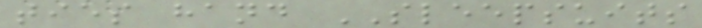ties hand SLEEPSUITS
